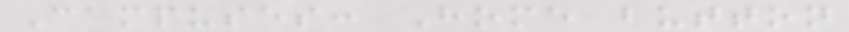Campuses: Home button
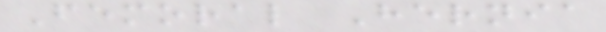Femoral Hernia
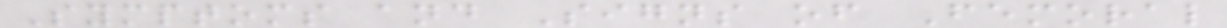Symptoms and Signs of Femoral
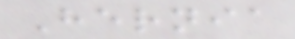Hernia
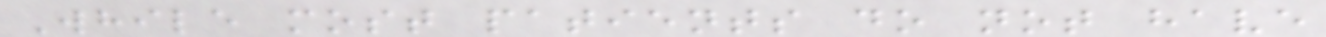While most patients do not have
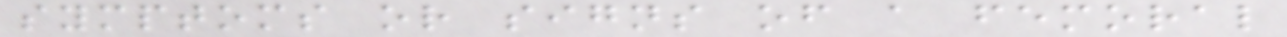symptoms or signs of a femoral
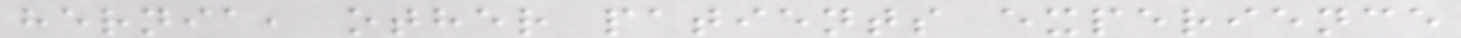hernia, other patients experience
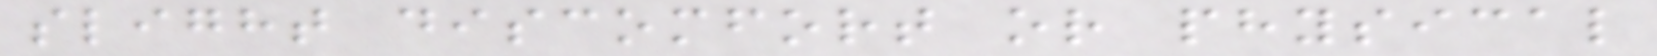slight discomfort or physical
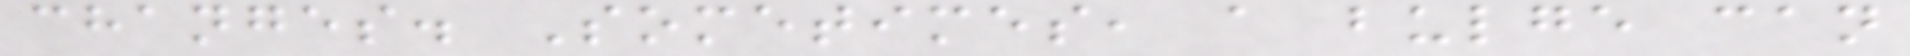changes. Sometimes, a bulge can
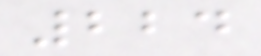224
